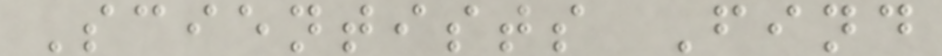Scientists Find
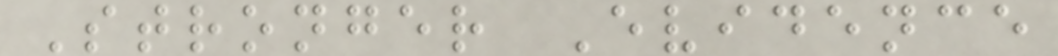Stronger Evidence
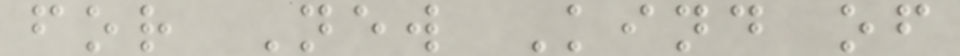for New Kind of
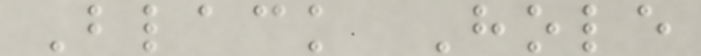Black Hole
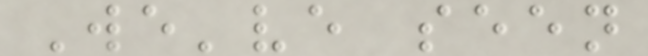We've seen
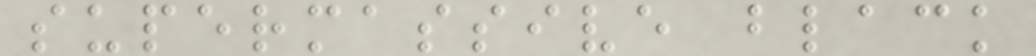supermassive black
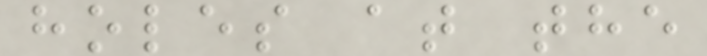holes at the
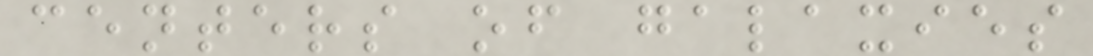centers of galaxies
